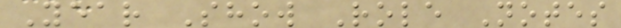Year Show Role Notes
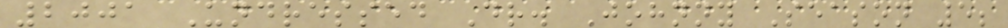2001 Undressed Dr. Johnny Season 5;
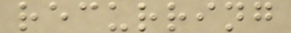recurring
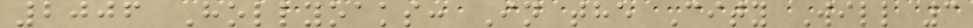2006 Hollyoaks: In the City Will 3
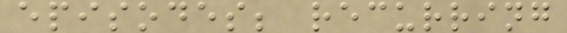episodes; recurring
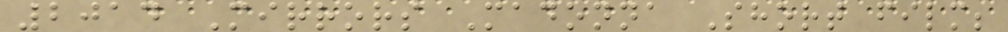2014 Mirrors Madonna Short film;
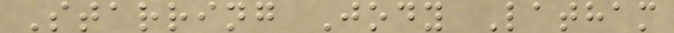Starring Jody Latham
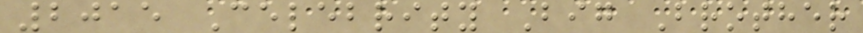2015 Celebrity Big Brother
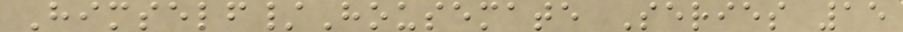Himself/Housemate Series 15
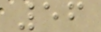56
